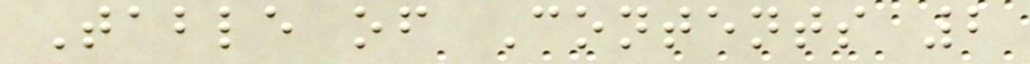Table of Contents 2
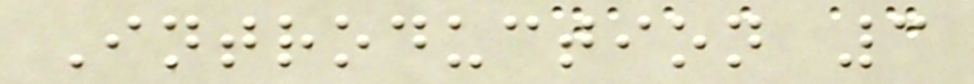Introduction 3
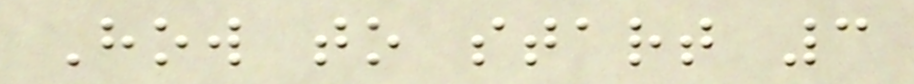How to start 3
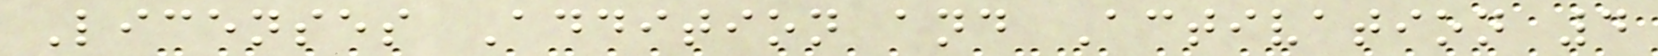Licenses Addition and Activation 4
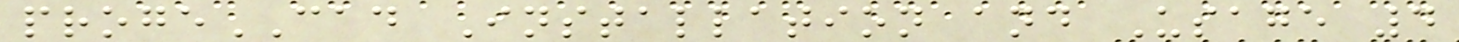progeCAD Installation and Usage 4
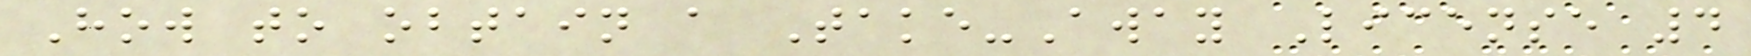How to obtain a Take-Away License 4
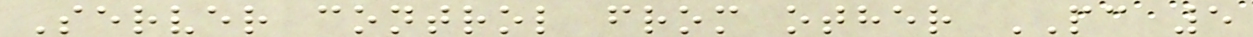Server control from other PC 5
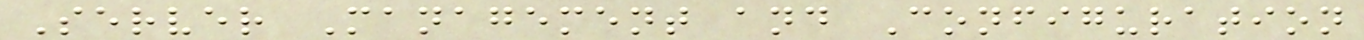Server Management and Configuration
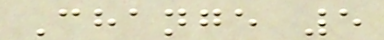Change 5
